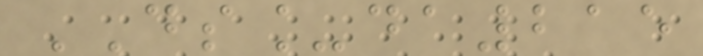DS_da215
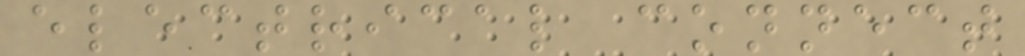electrical connect
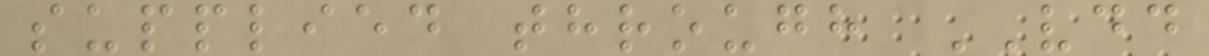supplied through VDD
